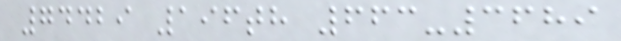74429 196th 663-3689
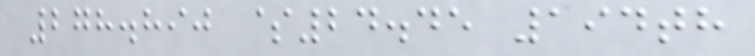278.890 $24.45 194th
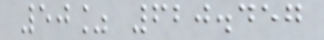50% 620.457
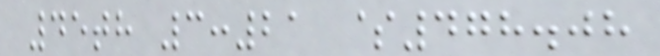45th 3:21 $478.08
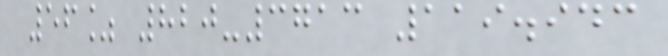56% 820-3713 119.943
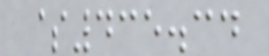$435.34
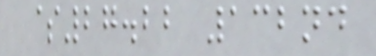$27.22 132nd
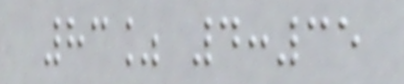83% 4:35
